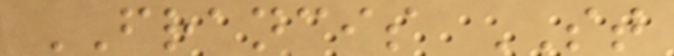FRANCIS ST
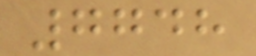7748
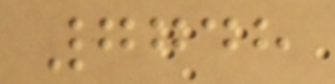7748
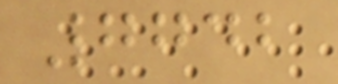7742
